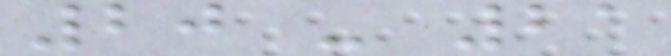20 - 21
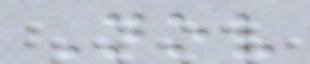Nov
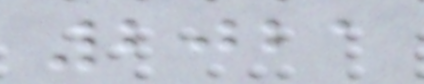2021
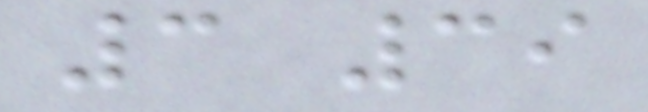3 39
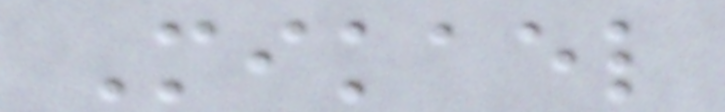Mikael
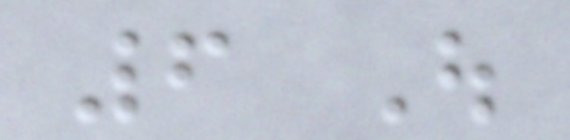6 Out
